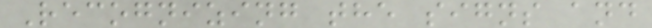Recognizing the signs and
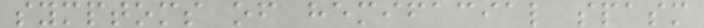symptoms of hemifacial spasm
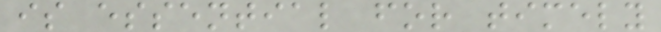is essential for timely
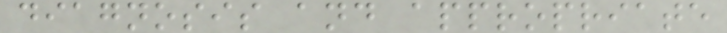diagnosis and appropriate
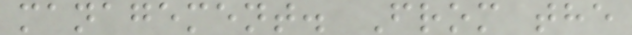management. From the
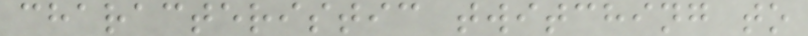characteristic twitching to
